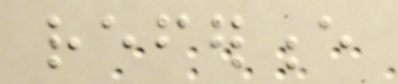reference
